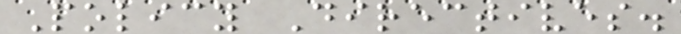Policy Directives.
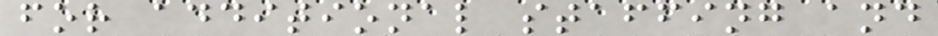for additional staffing and
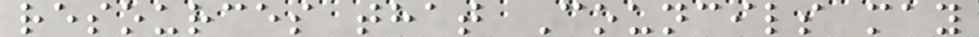resources that Councils may
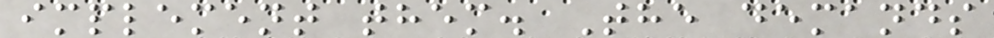implement them. The demands
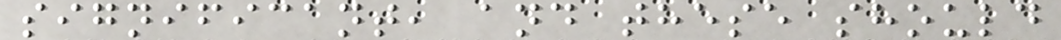significant, and these should
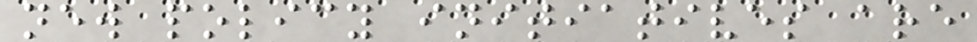new policy initiatives are
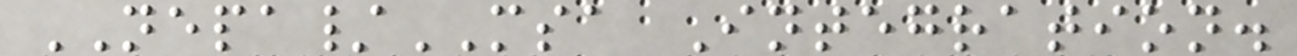NEPA/MSA Integration.
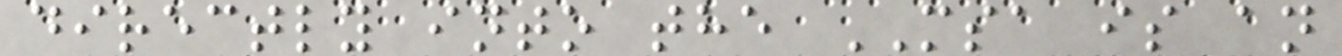directly into the MSA is an
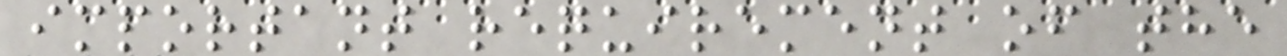important requirement of the
